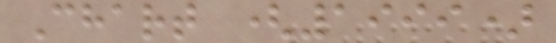Chart (1999)
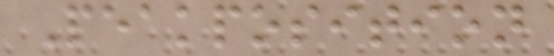Peakposition
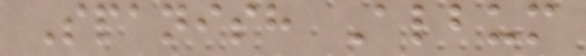Spanish Album
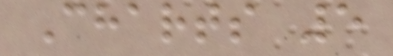Charts 5
